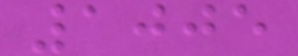1005
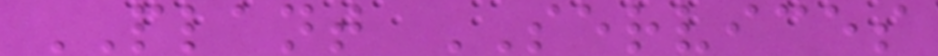PLANT SERVICES
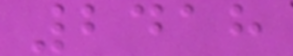2418
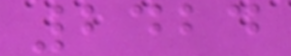2424
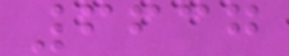6637
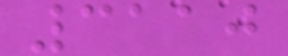3110
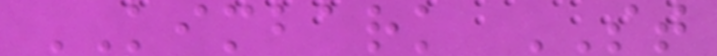KIMBARK ST
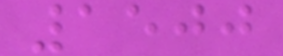1500
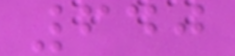640
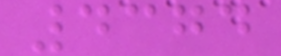4374
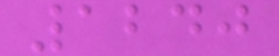1240
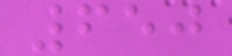650
